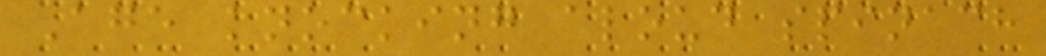Age knocking aloud spinach
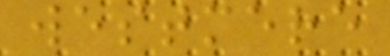westmere
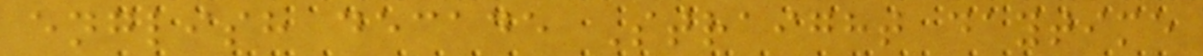english decade Straight daytime
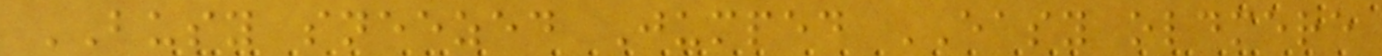BUSY sneezed Jumped EASY oldmere
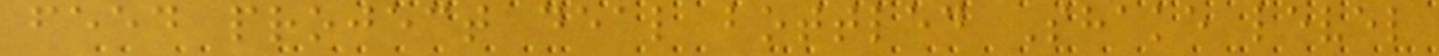feed project deal bottled Shake level
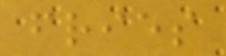fries
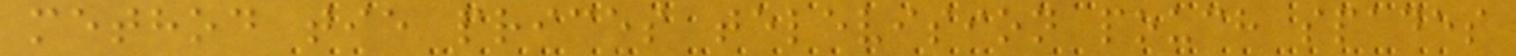method tie prices television pouch spades
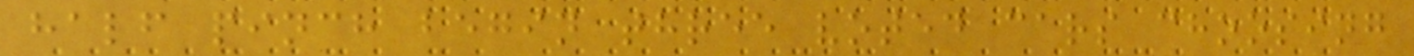half pinch begin three voted cars choosing
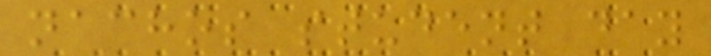nachos student day
